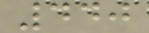440
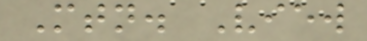Mtn. View
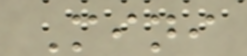Mini
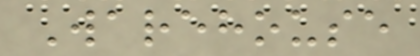Warehouse
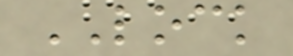LOCK
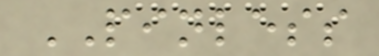PINLESS
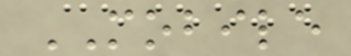MOBILE
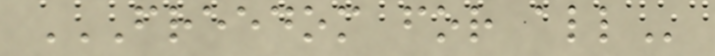FREEDOM FOR ALL
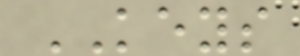KEYS
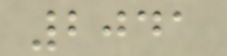2041
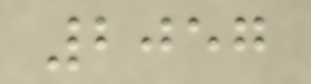2057
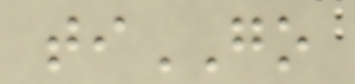tiGO
